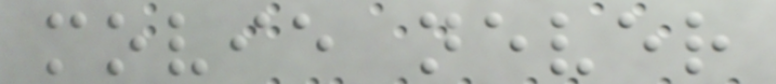movie never
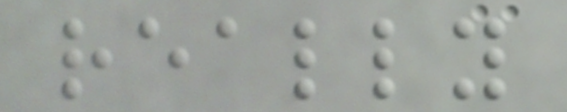really
